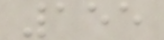155
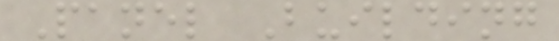Panel Building
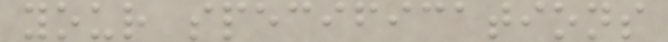your specifications
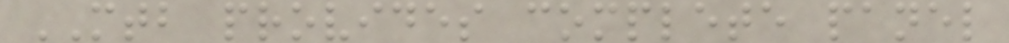MTB provides complete panel
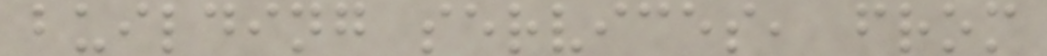building services, from
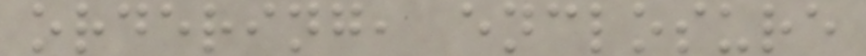ordering, enclosure
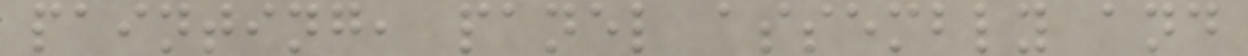painting, panel assembly and
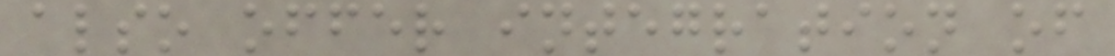also offer integration of
